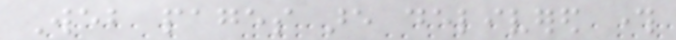Web pages are delivered through
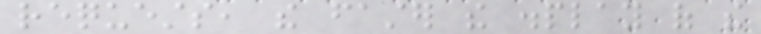requests, the faster the display of the
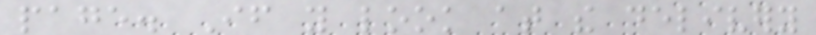page. If you look at the delivery
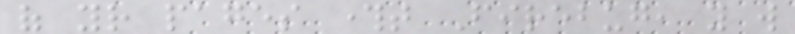of your pages throught Firebug, you will
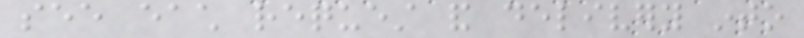see each request and delivery into
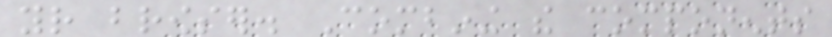your browser. Combining the components
